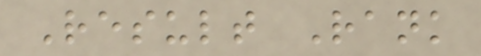Result Rank
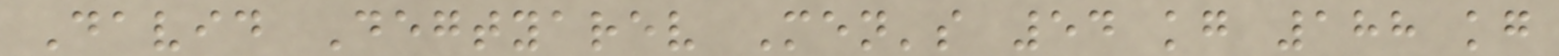David Degtyarev Men's 54 kg 188 kg
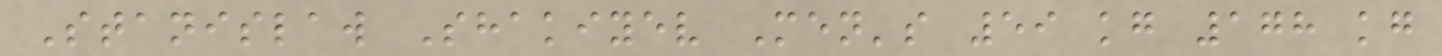Stanislaw Shakiyev Men's 59 kg 178 kg
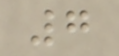7
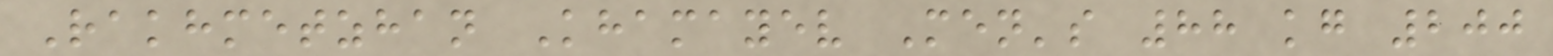Rakhmetzhan Khamayev Men's 88 kg 200
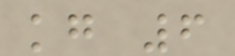kg 6
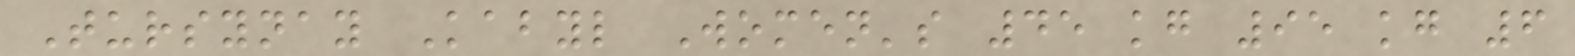Tursynay Kabyl Women's 45 kg 95 kg 6
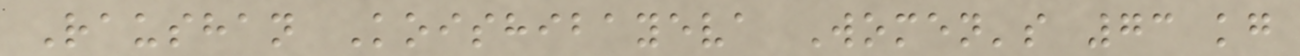Raushan Koishibayeva Women's 73 kg
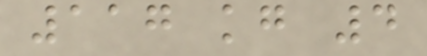117 kg 4
